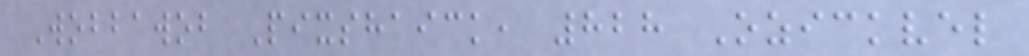Wobbawob Pixshaick, 828 Ozickvel
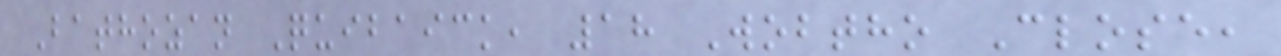Bathozan Quibaick, 18 Wobtho Close,
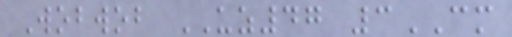Wobwob UZ47 3CM
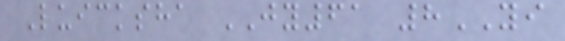Luicksha JY61 8YI
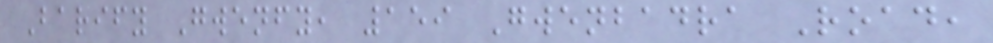Barify Gwenfy, 159 Gwenbadra Road,
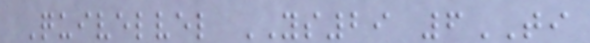Quivelvel YS29 6TI
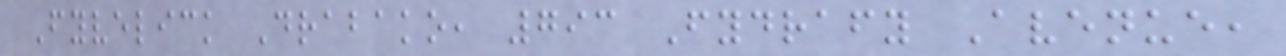Fyvelick Drabako, 793 Fydrafy Avenue,
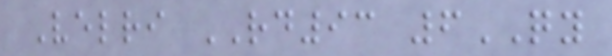Velri RD93 6QY
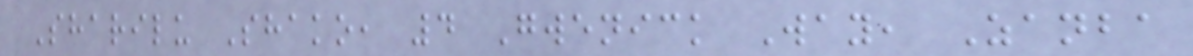Sharilu Shako, 4 Gwenick Way, Zanba
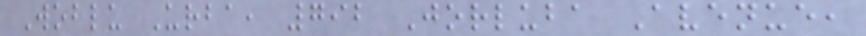Woblu Urba, 792 Jorluba Avenue,
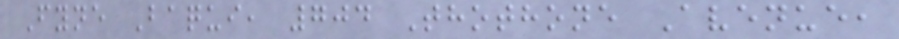Fyne Baqui, 704 Thothone Avenue,
